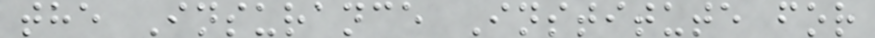the Insurance Institute for
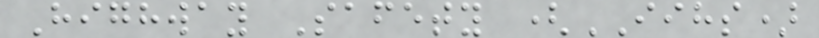Highway Safety (IIHS)
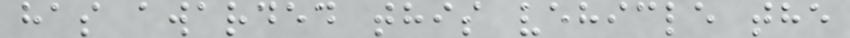has awarded this vehicle the
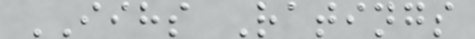IIHS Ratings
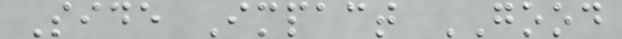Side Impact GOOD
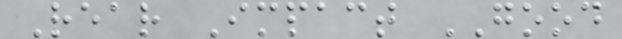Rear Impact GOOD
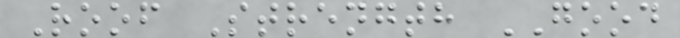Roof Strength GOOD
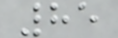85
